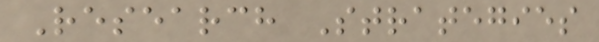Research Strategies
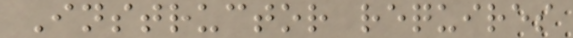Instructor requires
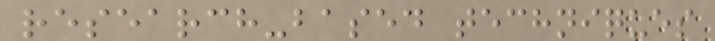research-based techniques
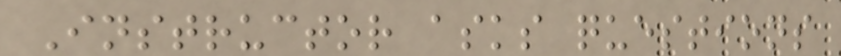Instructor asks questions
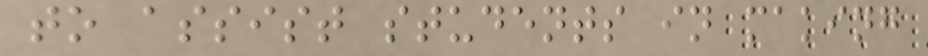to assist students in making
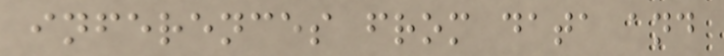inferences from data and
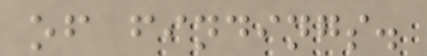of findings.
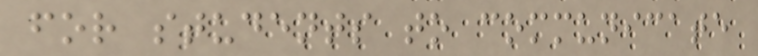for students to communicate
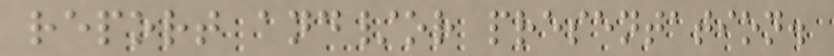report and/or presentation.
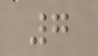7
